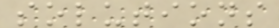solutions
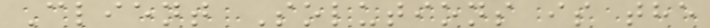Client Solutions is the
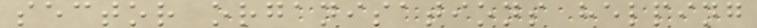sector organisations helping
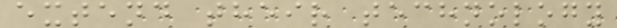extend their technology
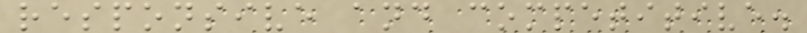responsive and competitive.
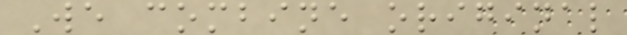We combine original
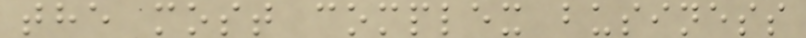the most complex business
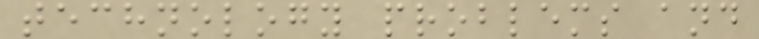technology problems and
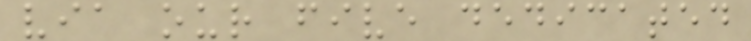via our five dedicated
